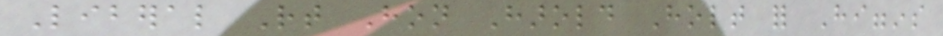Liberal Rt Hon Harold Holt for Higgins
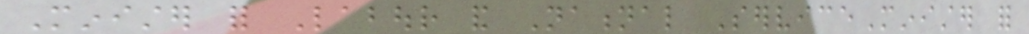Minister for Labour and National ServiceMinister for
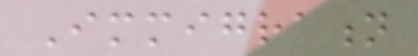Immigration
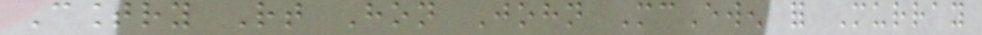Country Rt Hon John McEwen for Murray
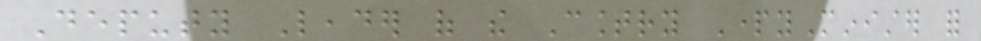Deputy Leader of the Country PartyMinister for
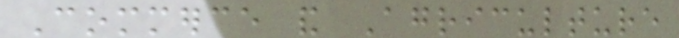Commerce and Agriculture
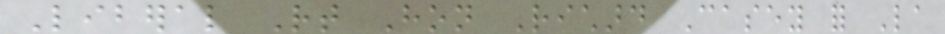Liberal Rt Hon Richard Casey for La
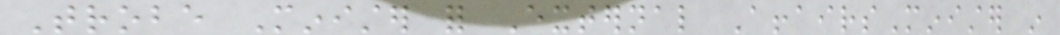Trobe Minister for External AffairsMinister in
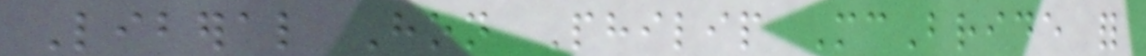Liberal Hon Philip McBride for
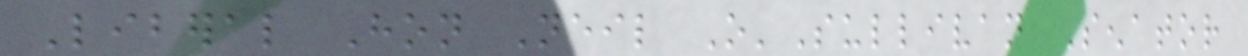Liberal Hon Neil O'Sullivan Senator
